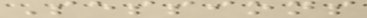Sessions
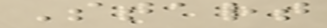Start
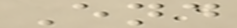End
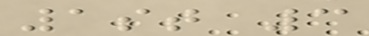1st 3
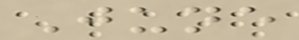June
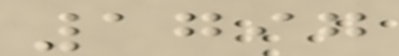1797
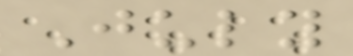July
